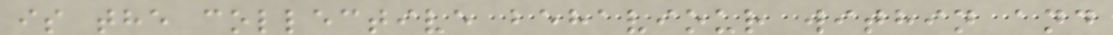is the collective behaviour within and
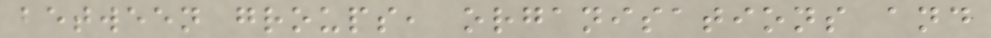between groups, organisations and
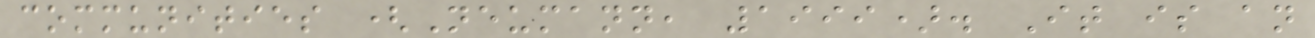communities (Neumann, 1999). It is an
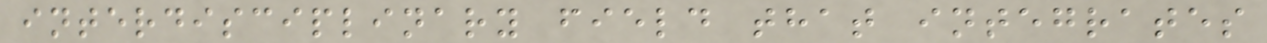interdisciplinary field that integrates
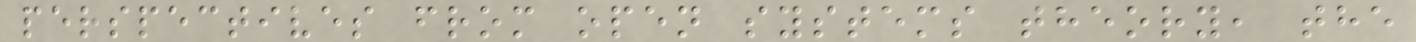perspectives from open systems theory, the
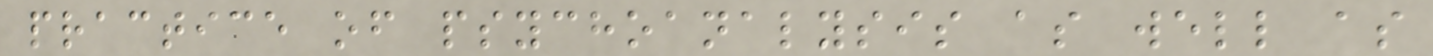practice of psychoanalysis as well as
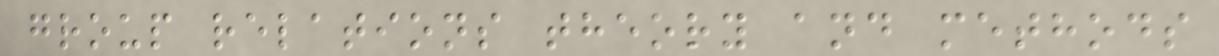group relations theory and methods
